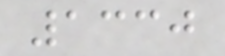1330
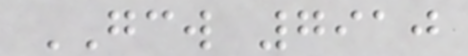GCW 7910
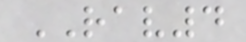RAV4
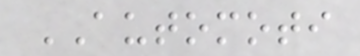AUTOMOTI
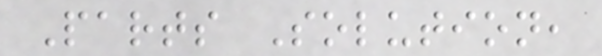Parts Solution,
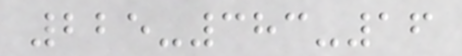225-383-16
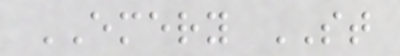EMERY ST
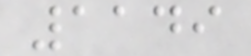1149
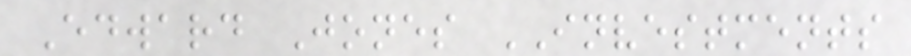Edward Jones INVESTMENTS
